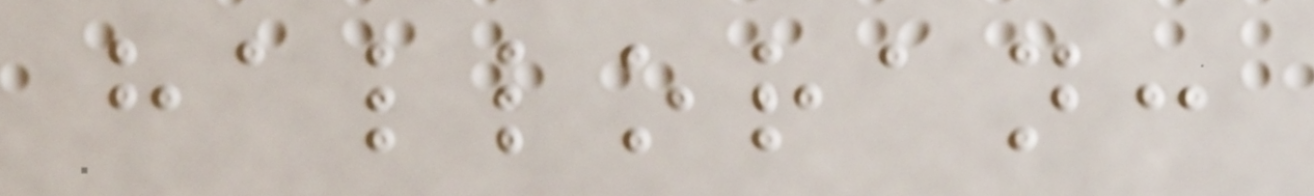halloran:
